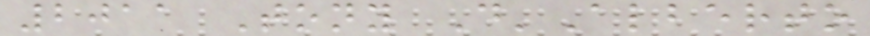2011 Tony D'Alberto
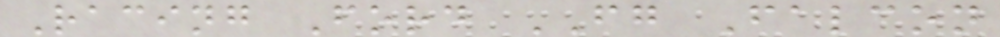Racing Ford FG Falcon
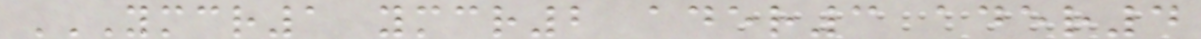YMCR1 YMCR2 ADER3 ADER4
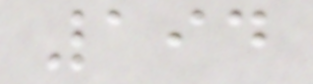194
